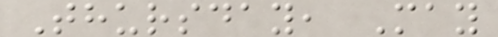Thursday, May
